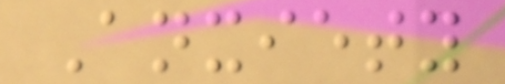Anxiety
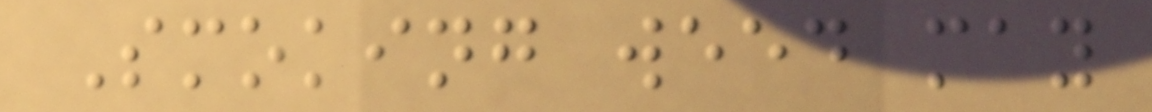Smoking weed may
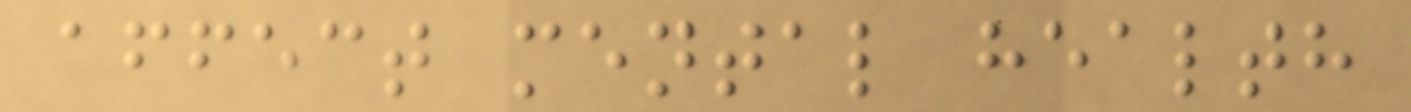affect mental health
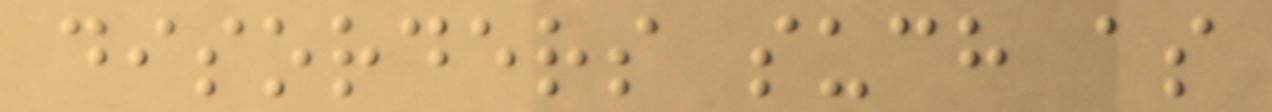disorders such as
